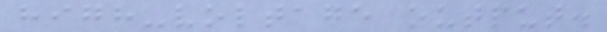high-voltage output.
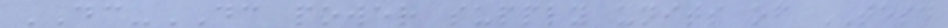DC-DC power supply units of TESD
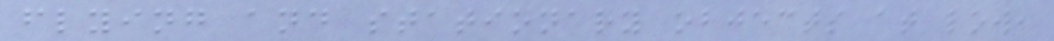flying and stationary objects at low,
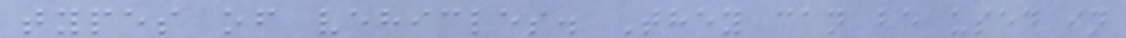types of vehicles. They can be used in
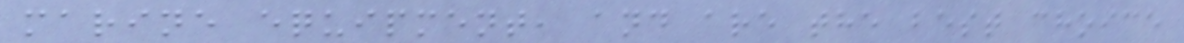marine equipment, and are the best choice
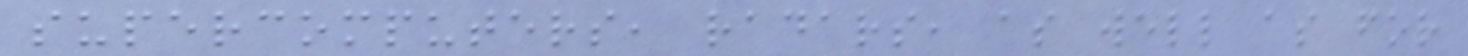supercomputers, radars, as well as for
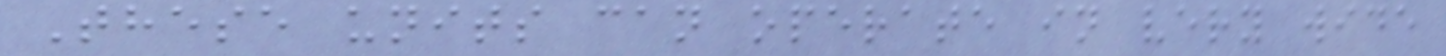These units can operate in very wide
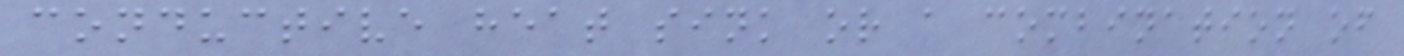conductive heat sink or a combination of
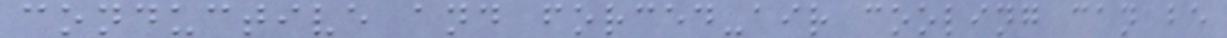conductive and forced-air cooling can be
